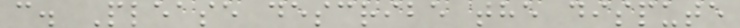c. Please describe the dispute
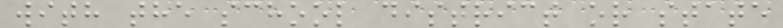with the school district or state
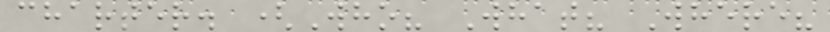charter. (Who? What? Where?
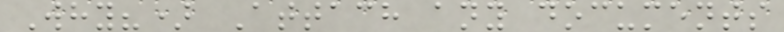Why?) Attach any documents
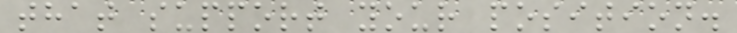that support your position.
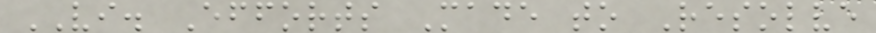VI. Efforts Made to Resolve
